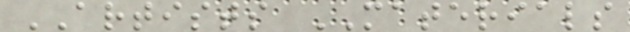ARTISTS MATERIALS
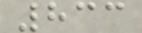833
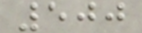500
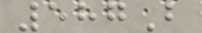587B
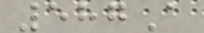587A
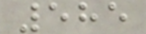585
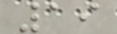19
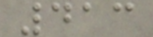413
